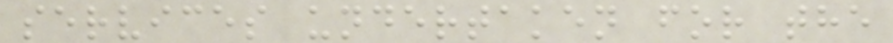services undertaken for the
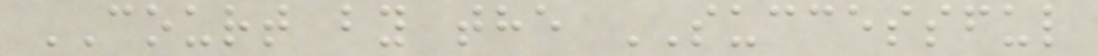COURT by the SUCCESSFUL
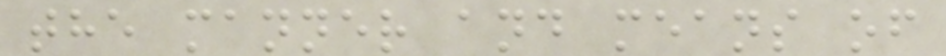the manner and means of
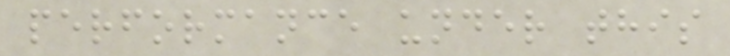performance under this
